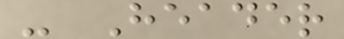- Header
